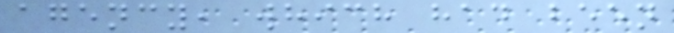agency, which had been
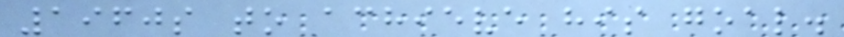1960s to achieve his goal.
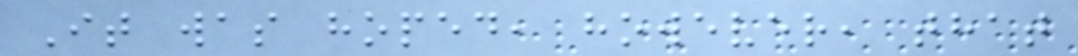It was hoped, however, that
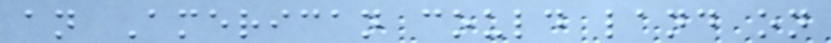an American could land on
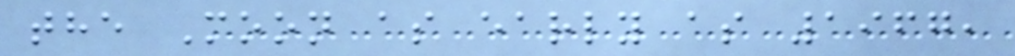the Moon as early as 1967,
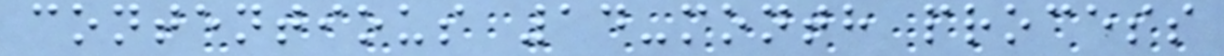contentious 14-month process
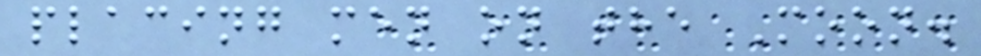placing men on the Moon.
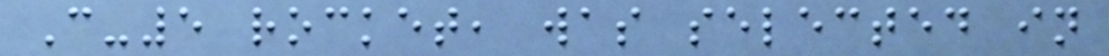C-5 rocket, was selected in
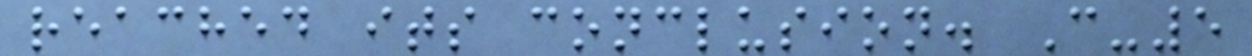reached its conclusion. C-5
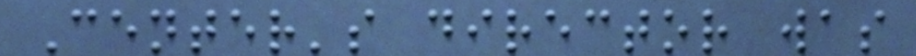Center's director was
